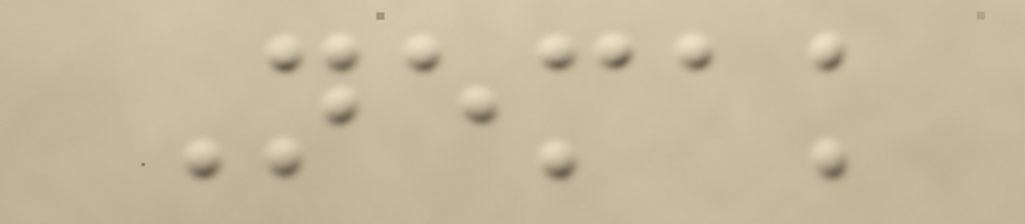Nemak
